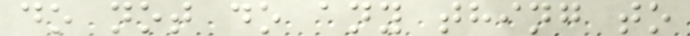do not do any thing to
